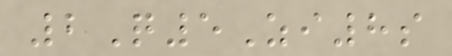2Q5Zi8s
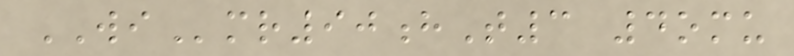WImr90hT3 4omu
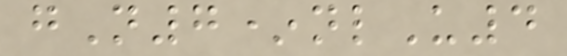gN7*nlU4
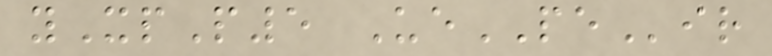yXpP5 UePEir
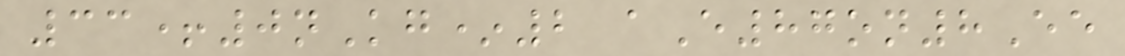33+0nKg*2 aE87on8Ee
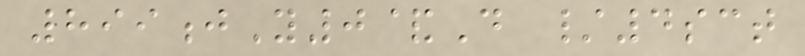899jY0&D /4sct
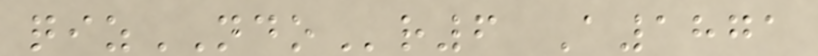qizNDOr6 A1871
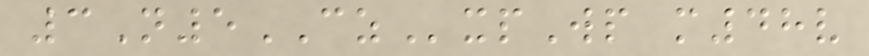3N5CZxpWp m48v
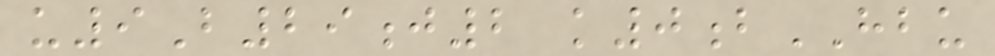u9B29j2 k0bHBU
